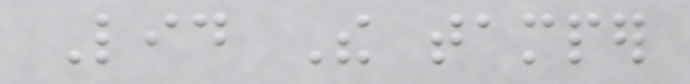Lid The tamper
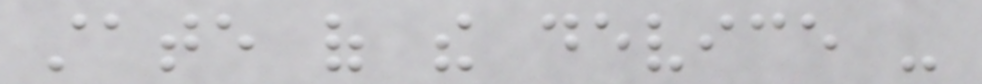state of the device -
